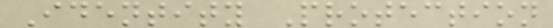Identity Protection
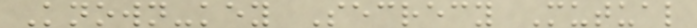Known-key Secrecy Mutual
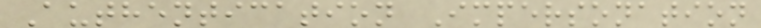Authentication Impersonation
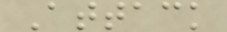Attack
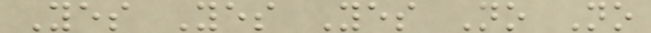Yes Yes Yes No No
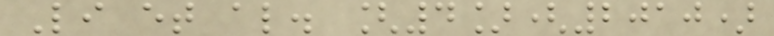Li et al. [4](2010)
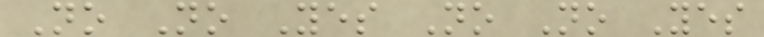No No Yes No No Yes
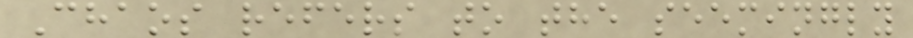Chaos refers to the seemingly
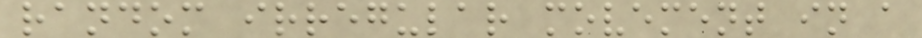random irregular movement in a
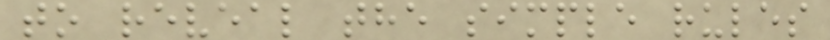to reveal the simple rules
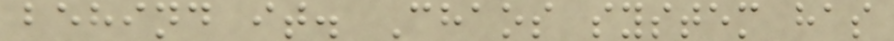behind it. Chaos system has
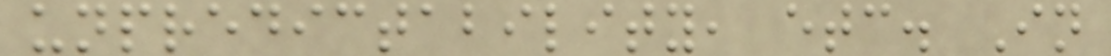unpredictability, etc. In
